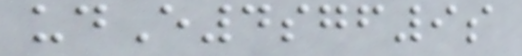udE4sgf9s
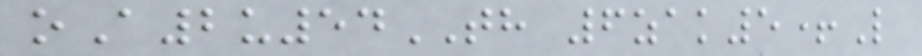oA2u54TH 6zak5+L
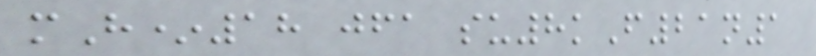mH*18 jfa su8kF21n1
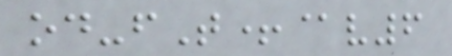od-fT+@v6
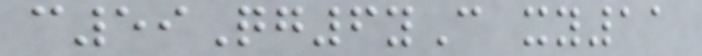c59Qg6yC xy11
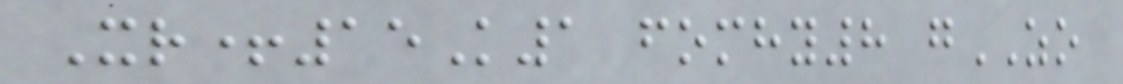Xr+15K1 fomhy8 gZO
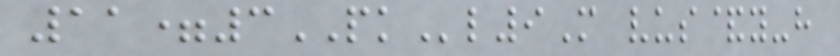11=3PKl9M vus&y-h
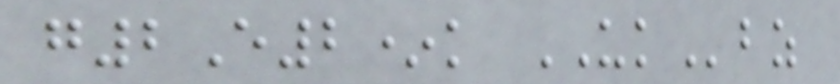g2E2*k UKbz
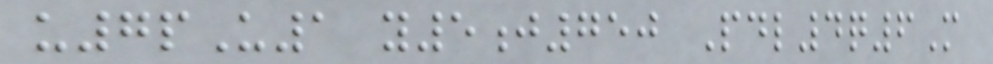u7pU1 y5j750 Pdl4q6M
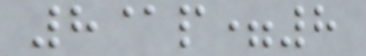8@p=8
